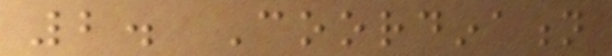2. Coordination
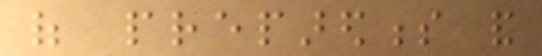of preparedness and
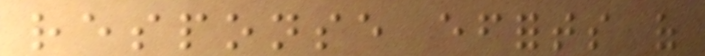response efforts of
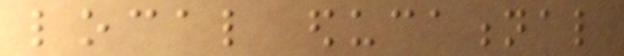local educational
